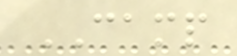CAMP
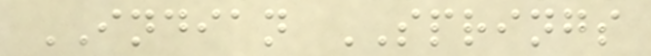INDIAN SPRINGS
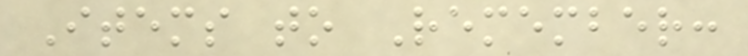Items to Remember:
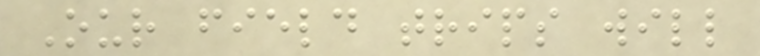Our field trips will
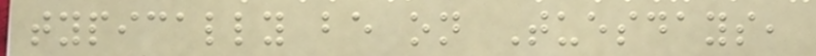typically be on Tuesdays,
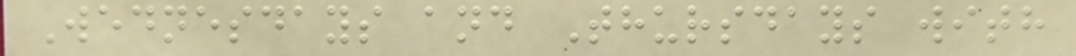Wednesdays and Thursdays with
